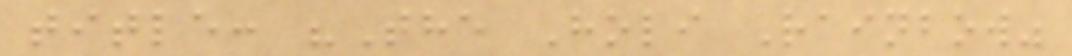title: "The Holi Rainbow"
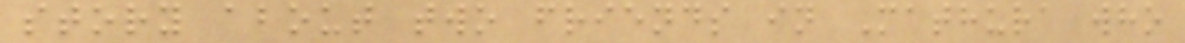story about two friends in Mathura who
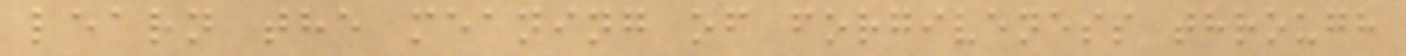learn the meaning of forgiveness through
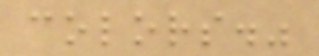colors."
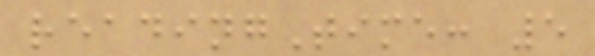readingTime: 5
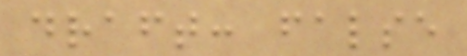draft: false
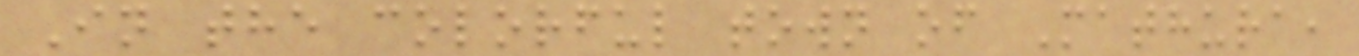In the colorful town of Mathura,
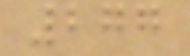277
